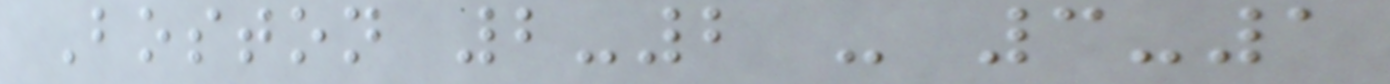Boston 2-2 - 3-1
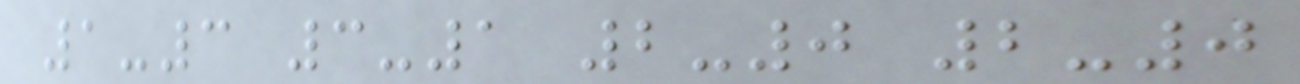1-3 3-1 2-0 2-0
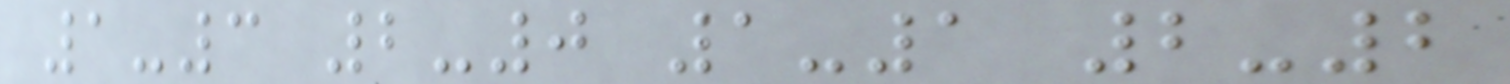1-3 2-0 1-1 2-2
